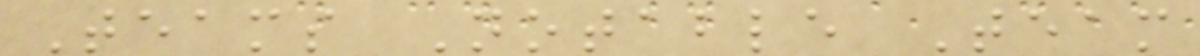Teams Notable Team
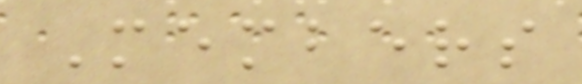Members
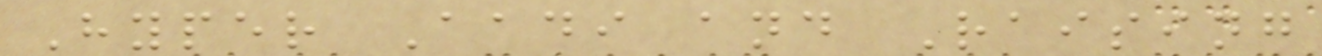Hyper Aadi and Raising
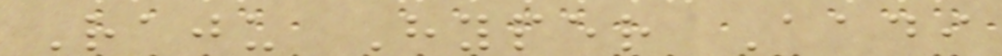Raju Hyper Aadi
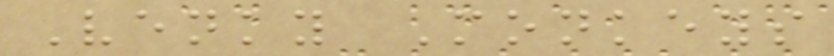Venky Monkeys
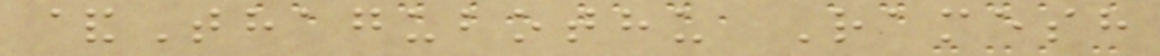&Thagubothu Ramesh
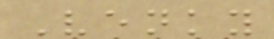Venky
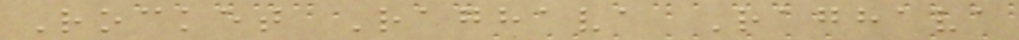Rocket Raghava Raghava
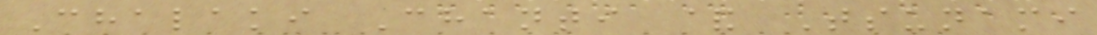Chalaki Chanti & Tsunami
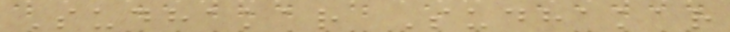Sudhakar Sudhakar
